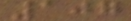107
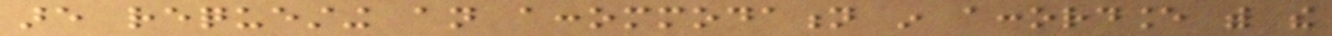are requesting an accommodation in accordance with the
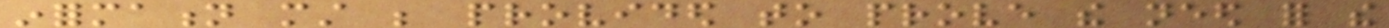information must be provided to prove the need for the
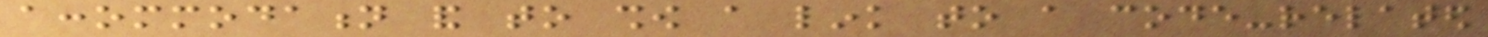accommodation and to show a link to a code-related
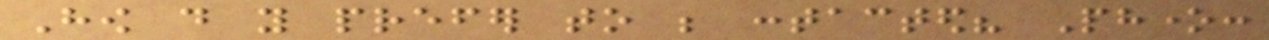How do you prefer to be contacted? Phone:
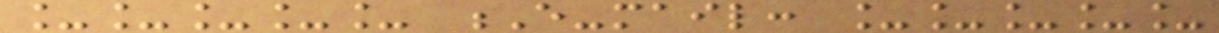_____ E-mail: _____
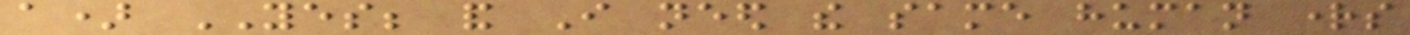a) YES; and I need the same human rights
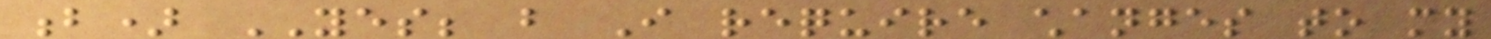b) YES; but I require changes to my
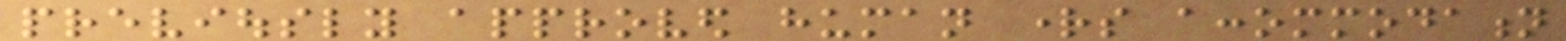previously approved human rights accommodation
